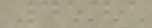4549
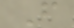F
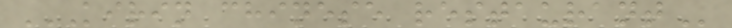KIRIN CHINESE RESTAURANT
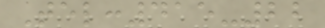Tel:415-22
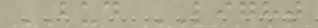BUD LIGHT
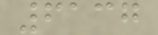6137
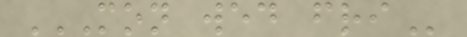MON WED FRI
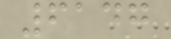6147
